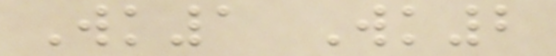Wk1 Wk2
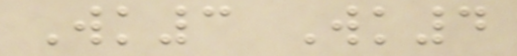Wk3 Wk4
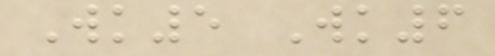Wk5 Wk6
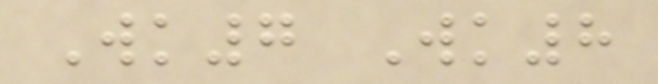Wk7 Wk8
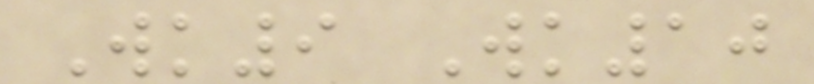Wk9 Wk10
